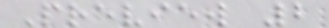Preview 2
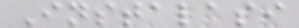Instalasi
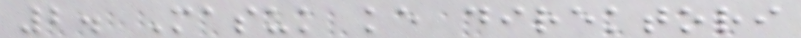2. Masuk ke direktori
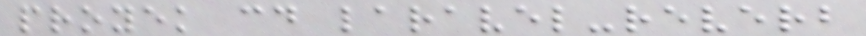proyek cd laravel-reverb
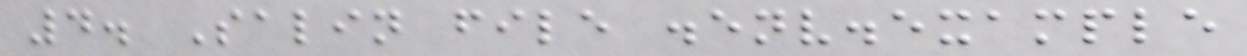4. Salin file .env.example
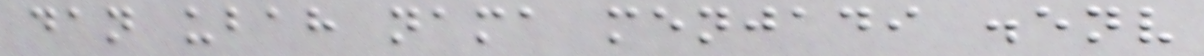dan ubah nama menjadi .env
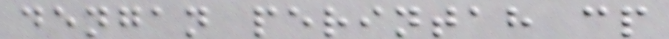dengan perintah cp
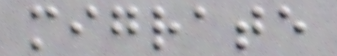migrate
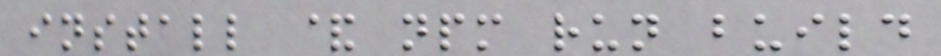install & npm run build
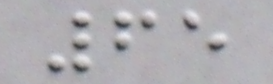65
